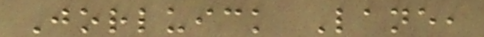Jorluick Lane,
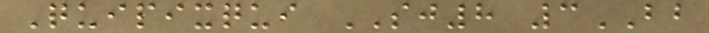Quipixqui SJ8 3BB
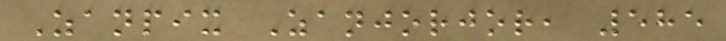Zanpix Zanjorjor, 585
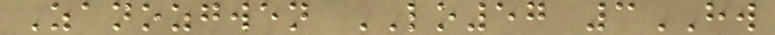Zanozgwen LO57 3HW
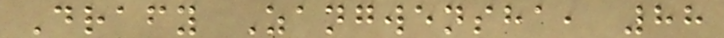Drafy Zangwensha, 88
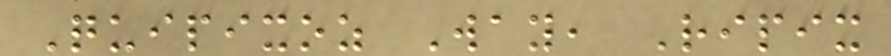Quipixoz Way, Ripix
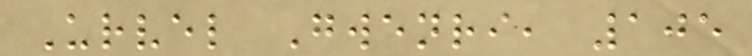Urvel Gwenri, 105
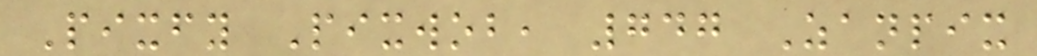Pixfy Pixwob, 747 Zanpix
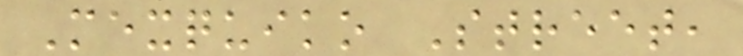Mexquiko Street,
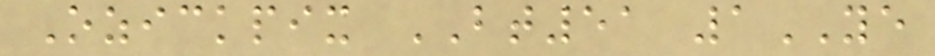Ozickpix BT51 1YE
